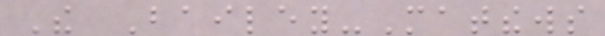The Bailey-Matthews
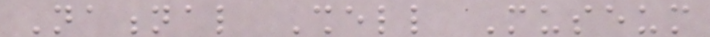National Shell Museum
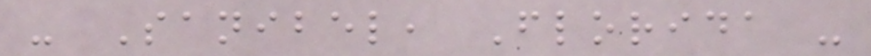- Sanibel, Florida -
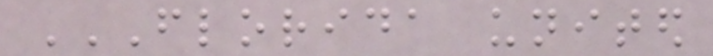FLORIDA UNITED
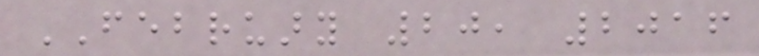FEBRUARY 20, 2016
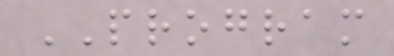PROGRAM
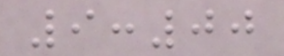9:00
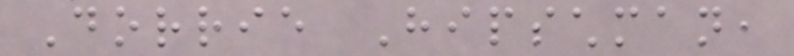Dorrie Hipschman,
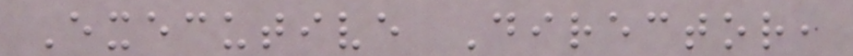Executive Director,
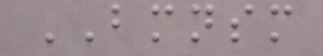BMNSM
